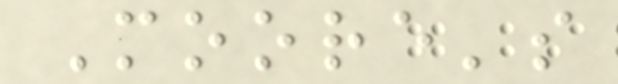Moore's
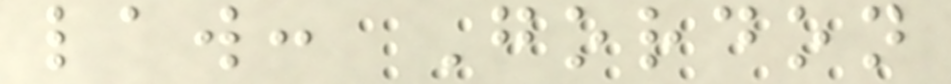law: Gordon
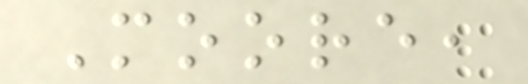Moore,
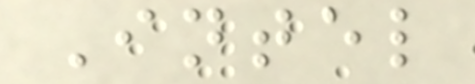Intel
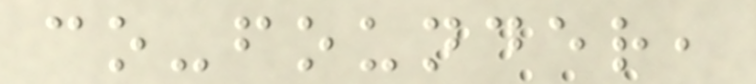co-founder,
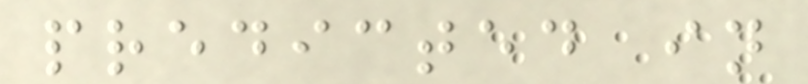predicted in
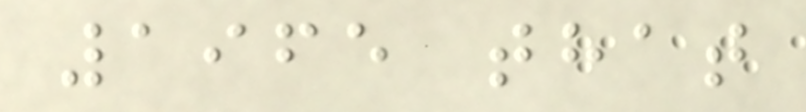1965 that
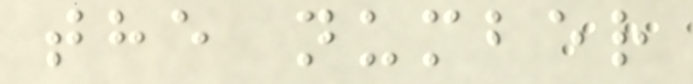the number
